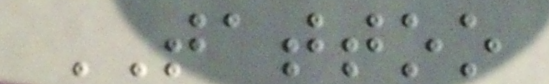TATTOO
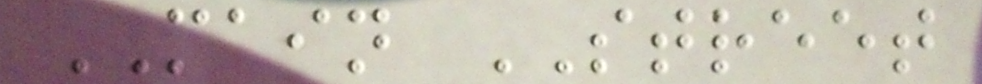MAIN STREET
